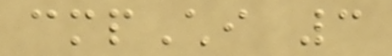cmpChi 3
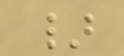}
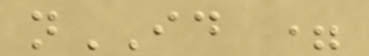nID =
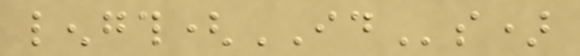length(IDs)
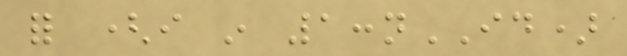for (i in 1:nID)
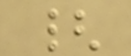{
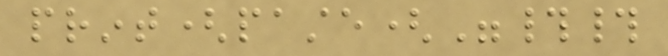print(paste("##
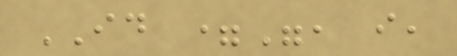ID =", i,
